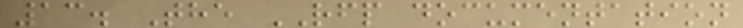13. The RFP documentation
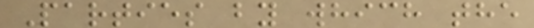Parties by which the
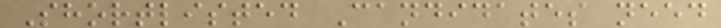Shortlisted Candidates need
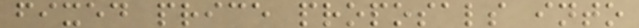fixed price proposals into
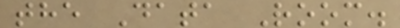the Data Room.
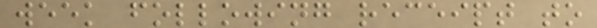week following receipt to
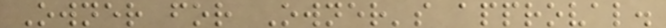Owner for Owner's approval.
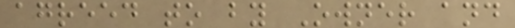agreed to by Owner and
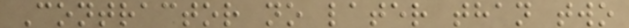Contractor no later than two
